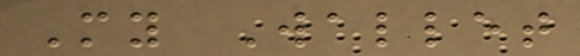My Wallet
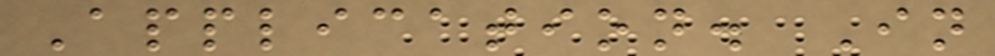Application. In
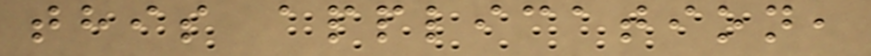this application,
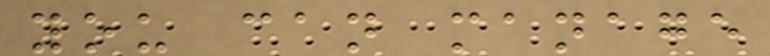you can manage
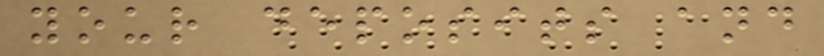your deposits and
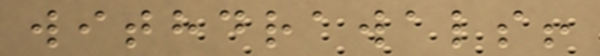withdrawals!
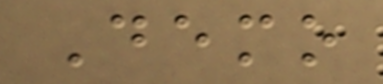Demo
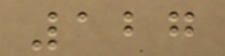127
